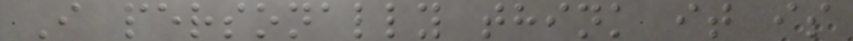I personally think it is
